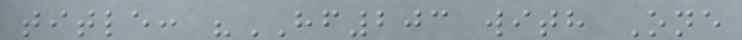title: "HF203 with One
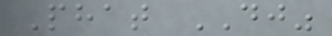Phat DJ"
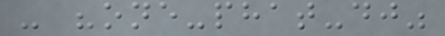- "one-phat-dj"
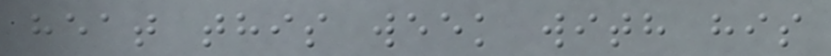heat this week with his
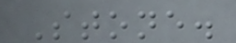Stone.
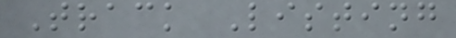Track Listing
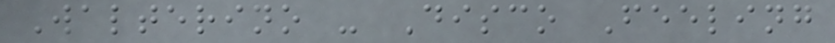Walterino - Disco Feeling
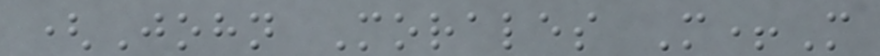(John Morales M+M
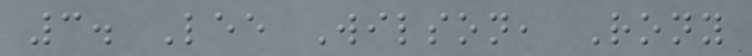3. Lee Wilson, Rony
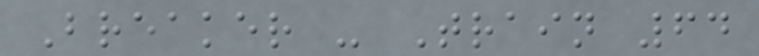Breaker - Train 64
